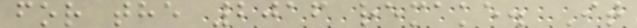for the 2016 remake. It
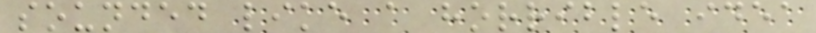sounded like a horrible idea
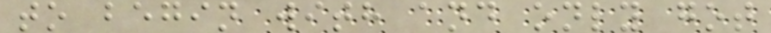to begin with and only got
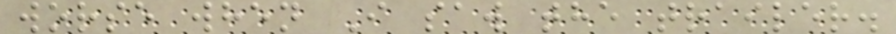worse when I saw the trailer.
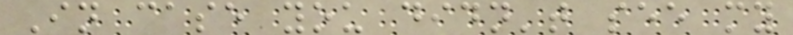In case you didn't see my
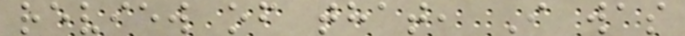review of that, I was
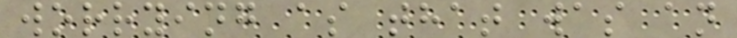worrying as that was an
